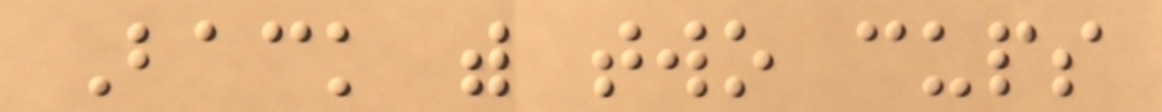Back with two cups
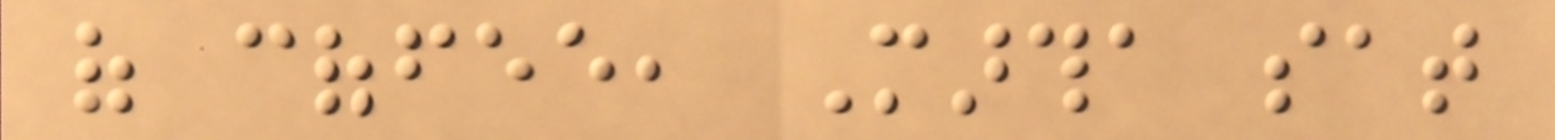of coffee, Martha sat
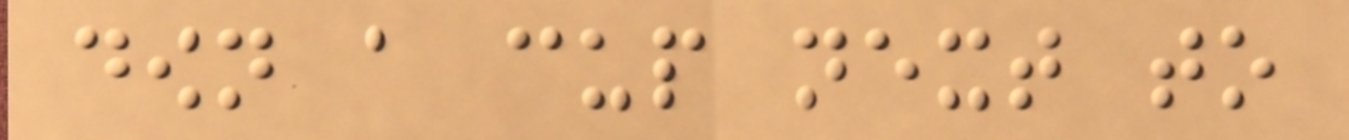down a cup next to
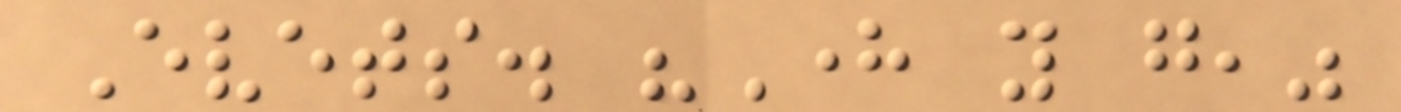Evets. "Here you go,"
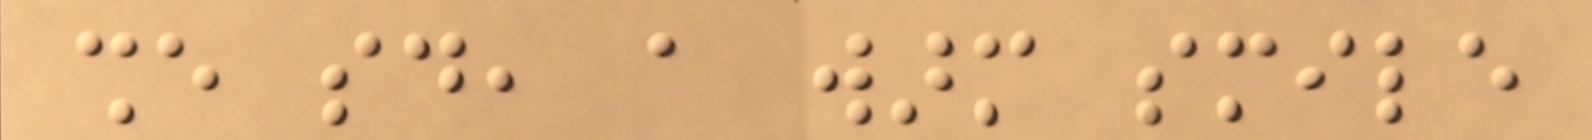she said, a warm smile
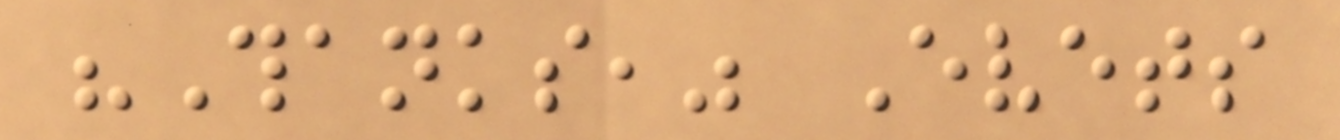"Thanks," Evets
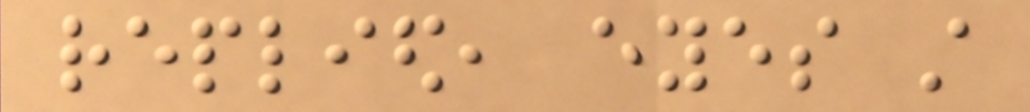replied, eyes still
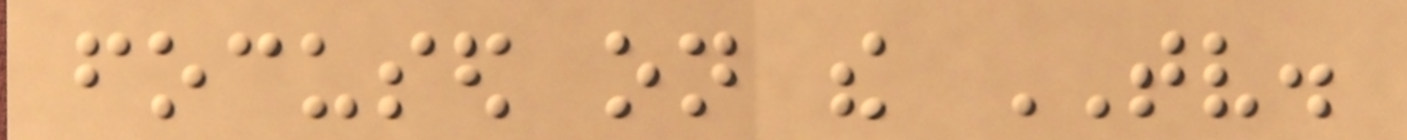focused on the TV.
